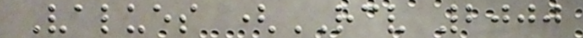Values (RCV 2000
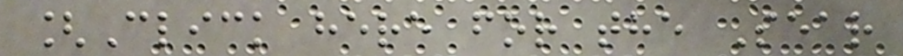[Click here for the Sear
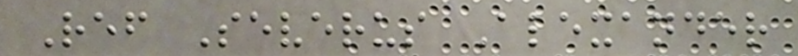Ref Severus Alexander
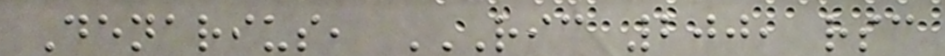Denarius, RIC 200, RSC
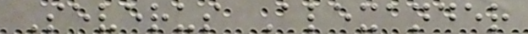Severus Alexander
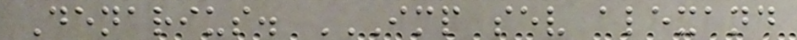Denarius. IMP SEV ALEXAND
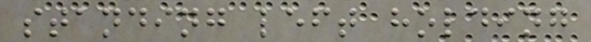standing left holding
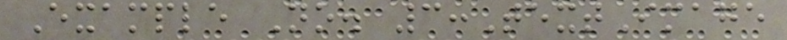Example No. 3:TextImage
